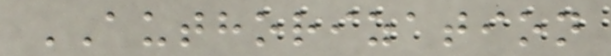AUTHORIZATION
